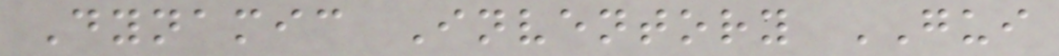Dynamic Inventory GUI
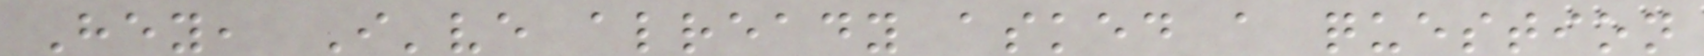Hey, I've already asked a question
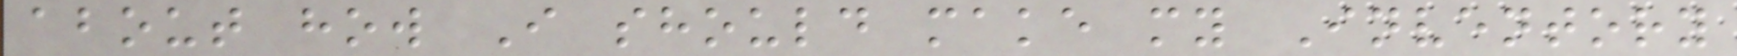about how I should make my Inventory
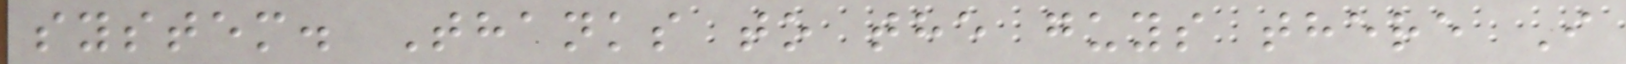system. Thanks to the guys there I
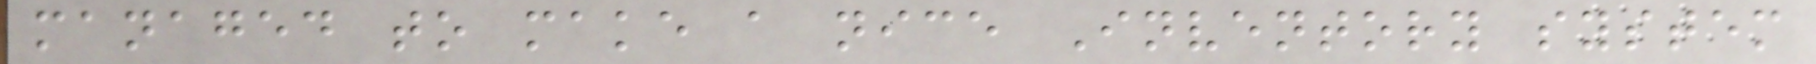managed to make a nice Inventory system
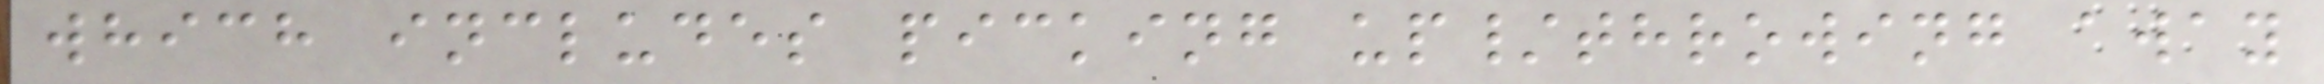which includes picking up/throwing away
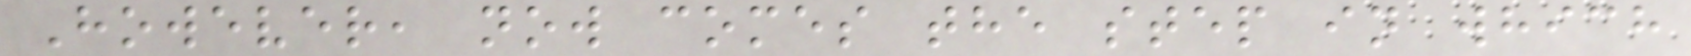However, now comes the step in which
